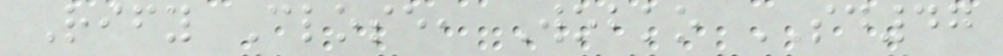Rify Close, Wobko SD47
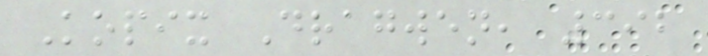Kopix Dragwen, 392
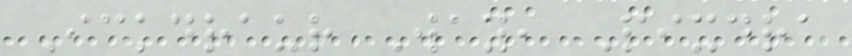Ickdraur Way, Pixdra
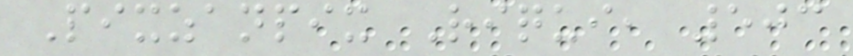Pixzanpix Riqui, 503
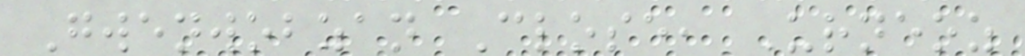Gwenwobzan Close, Urneoz
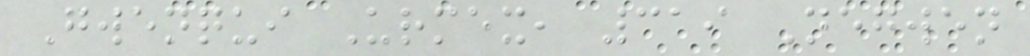Gwenqui Urmex, 319 Negwen
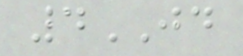4JD
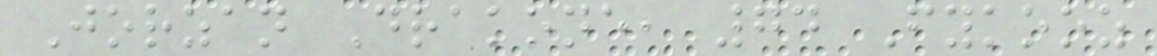Jorzan Drakone, 74 Fykooz
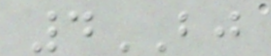4BJ
